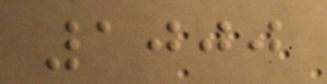1000
